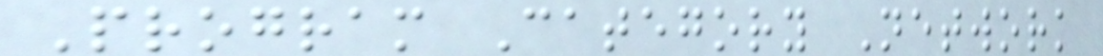Program Category Network
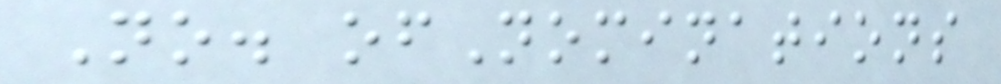No. ofNominations
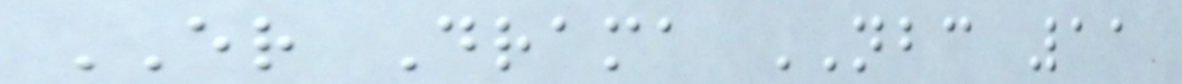ER Drama NBC 11
